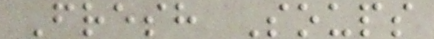Fresh Soups
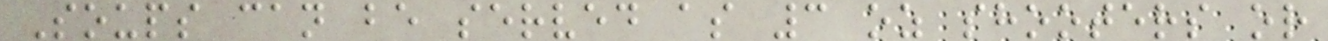Soups can be served as 3 oz shooters or
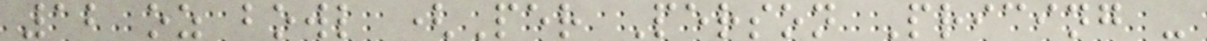12 oz bowl (Per Person Pricing -
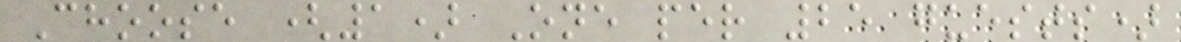Choose (1) One per 25 guests)
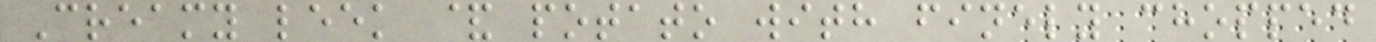Creamy leek & potato with finely chopped
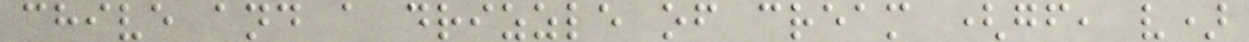chive and a drizzle of cream (gf, v)
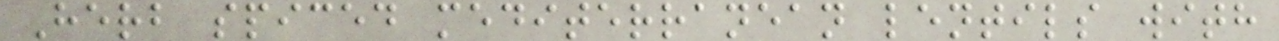Herb spiced mediterranean lentils with
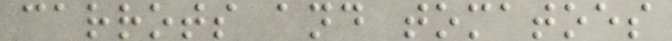carrots and tomatoes
